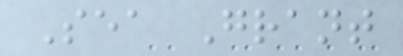Sea Grant
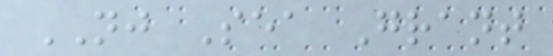NJ Sea Grant
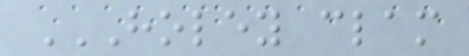HOLEY CLAM
